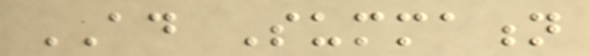AD Summation
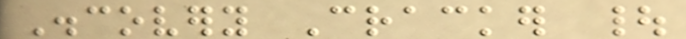Discovery Cracker |
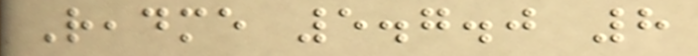Readme 5.7.0 8
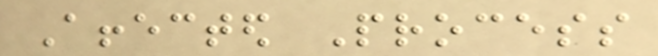Affected Process
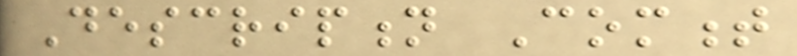Description Comment
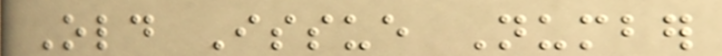Old Issue Number
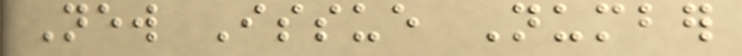New Issue Number
